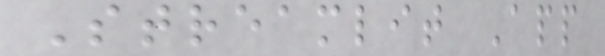Streamlit App
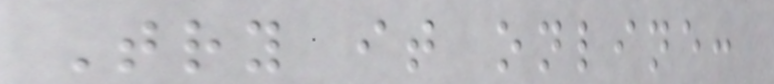Try it online:
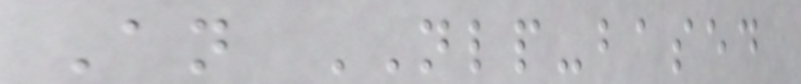An NLP-based
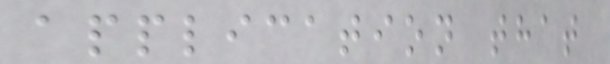application that
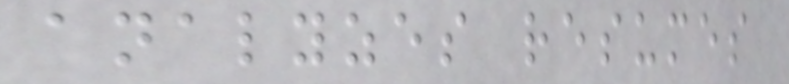analyzes resumes
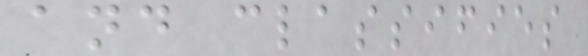and classifies
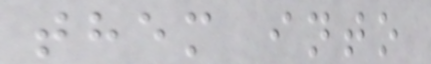them into
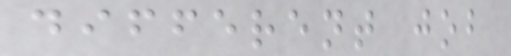different job
